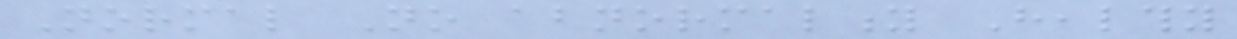Normal No abnormality Healthy
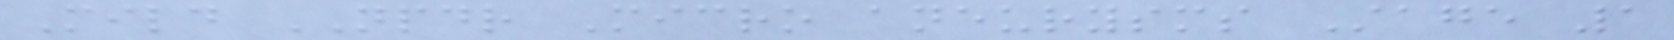Mild NPDR Micro aneurysms Stage 1
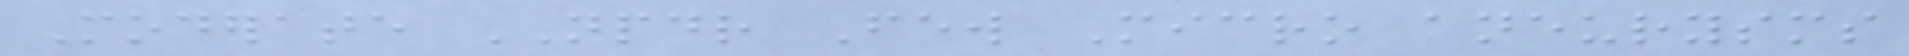Moderate NPDR Few Micro aneurysms
